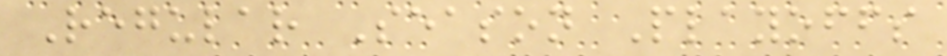Regular Season Playoffs
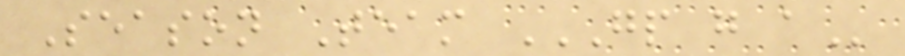Season Team GP G A
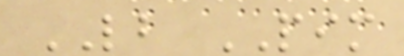LB PIM
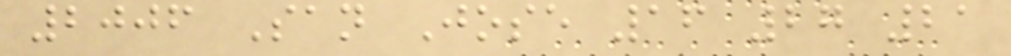2006 San Jose 16 27 21
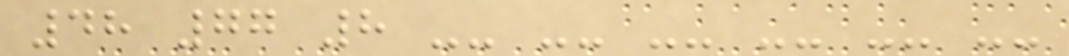48 77 8 -- -- -- -- -- --
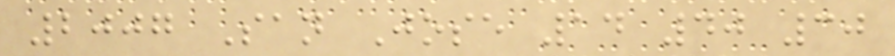2007 San Jose 14 40 30
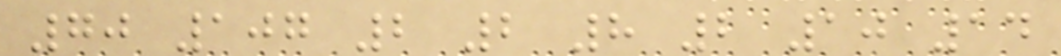70 107 2 2 8 2 10 14
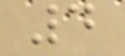4
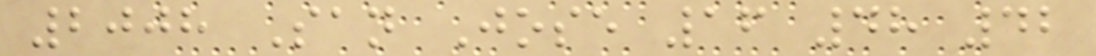2008 San Jose 16 48 42
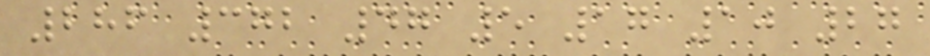286 372 47 5 17 10 27
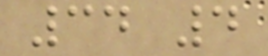34 4
